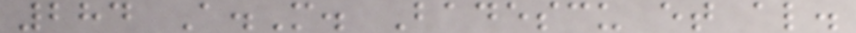284 A.M. Badescu et al.
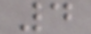4
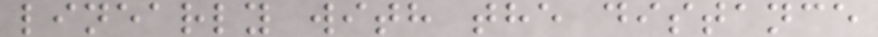linearly with the distance
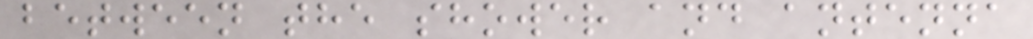between the shower and antenna
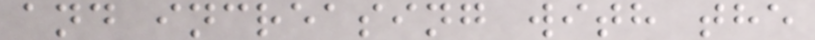and increasing with the
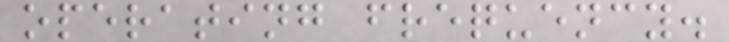operating frequency.
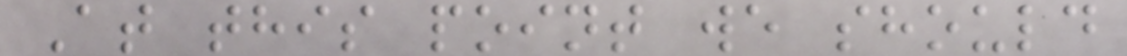At this point we should
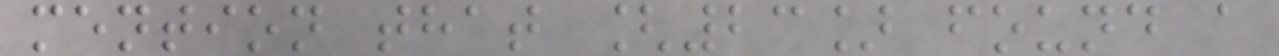mention that [23] found a
